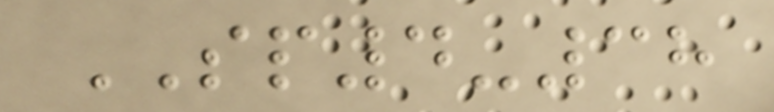SP4-38
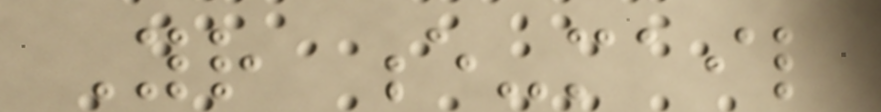Your e-mail
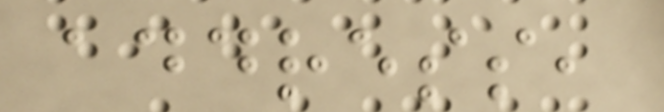address,
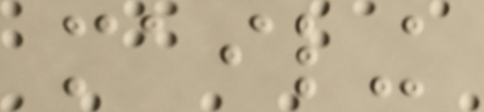mailing
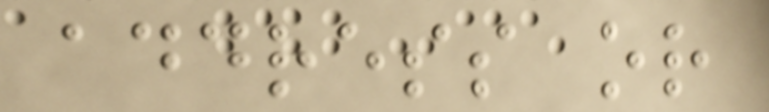address or
